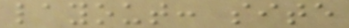layout: site
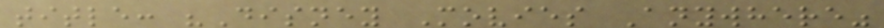title: "Disney Movies Anywhere"
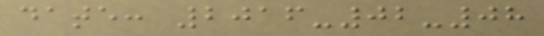date: 2016-02-08
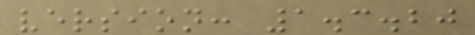version: 1.3.20
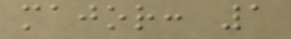major: 1
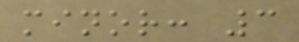minor: 3
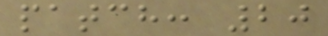patch: 20
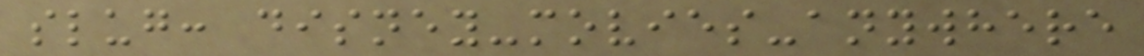slug: disney-movies-anywhere
